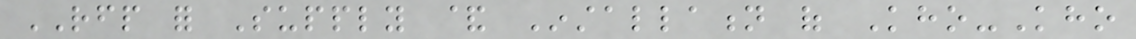RFP for Supply & Installation of Kho-Kho
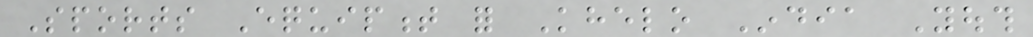Sports Equipment for Khelo India Youth
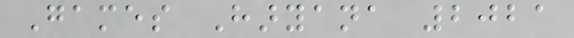Games Haryana 2021
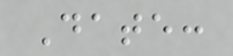Date:
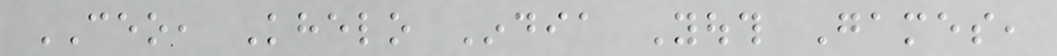CEO, Khelo India Youth Games,
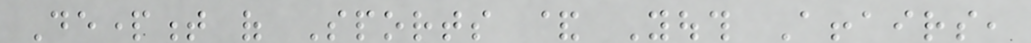Department of Sports & Youth Affairs,
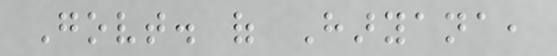Govt. of Haryana,
